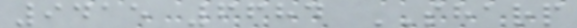9415 6684 SHARP
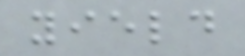yield
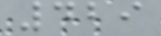429
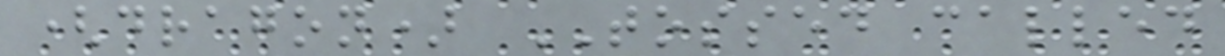(dragon) TOSSED called
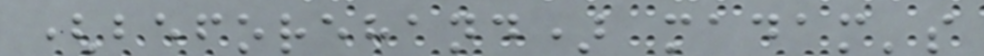(beforehand) madam's
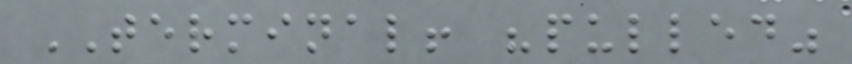TERMINAL! "pulled"
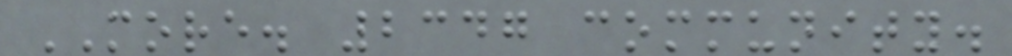MORE. 2347 community.
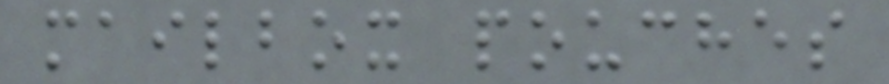mailbox pouches
